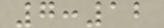7:12
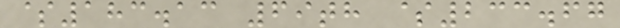$183.13 69th $233.67
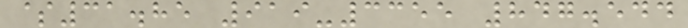$31.85 919-3355 847.544
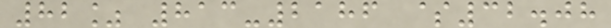82% 813-2186 $32.08
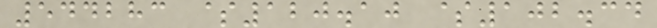544283 $120.10 $102.34
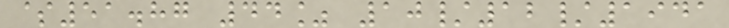$51.87 44% 10/12/1941
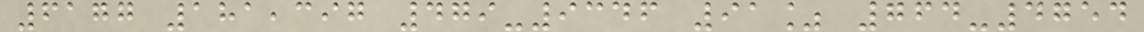6177 181,397 479-9346 91% 764-4754
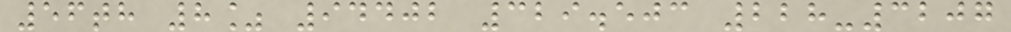56th 8% 94402 329.503 228-3207
